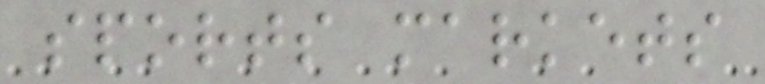sports markets
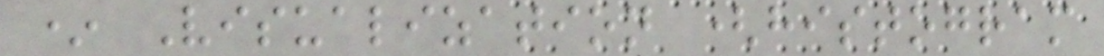* Visualization (histogram
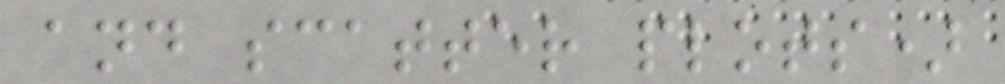and scatter plots)
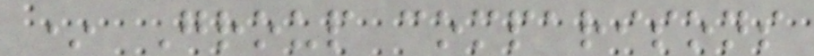* Group comparisons
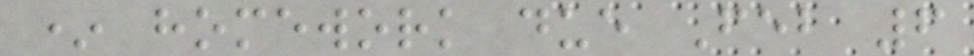* homework due Feb 6
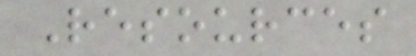Resources
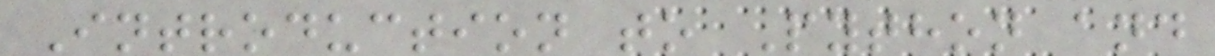Introduction to Python and
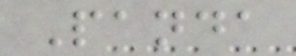Panda
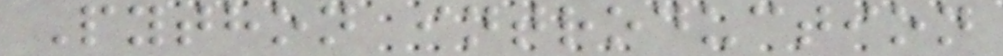Python introduction
